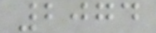2074
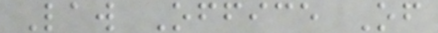Law Office Of
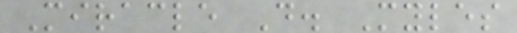Miracle D. Myles
